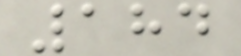184
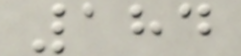184
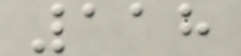118
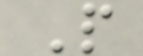P
